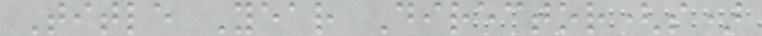Title Year Director(s)
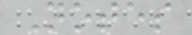Notes
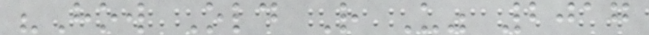"How Old R U" 2017
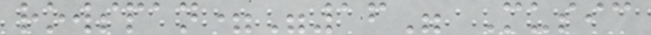rowspan="16" Music
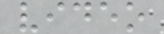video
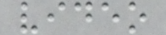video
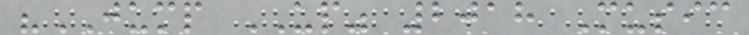"JUMP UP" 2018 Music
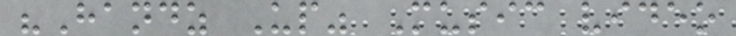"Handz Up" Music video
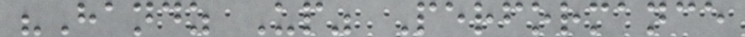"Handz Up" Performance
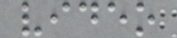video
